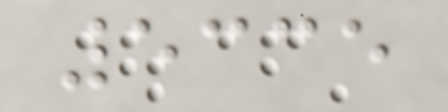5335
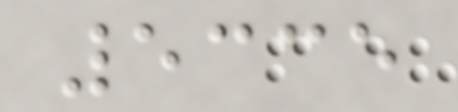5335
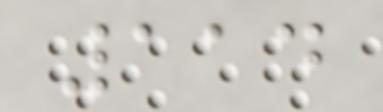114
